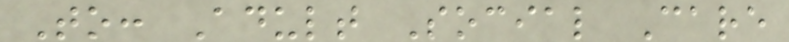To: Adult Social Care
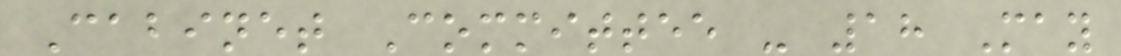Cabinet Committee - 18 May
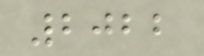2022
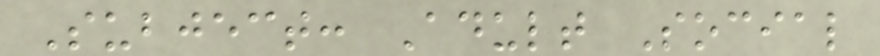Subject: Adult Social
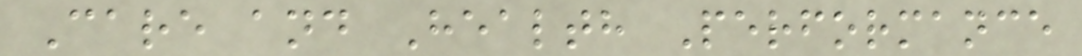Care and Health Performance
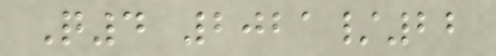Q4 2021/22
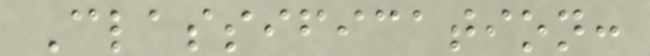Classification:
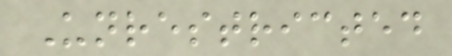Unrestricted
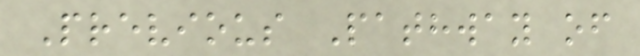Previous Pathway of
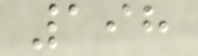198
